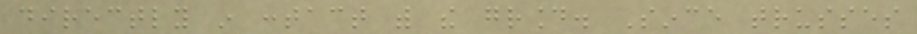directly in contact with the ground. Since trusses
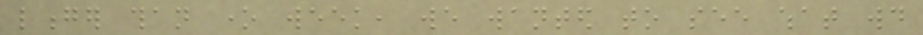longer than one week, we wanted to see what would
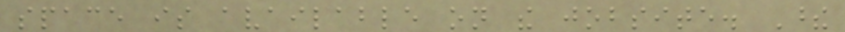space is available on the jobsite. These
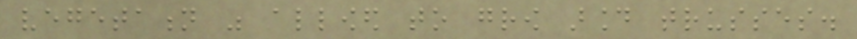vegetation was allowed to grow around trusses.
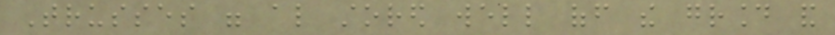Trusses were also stored well off the ground and
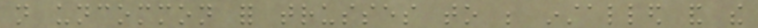not uncommon for trusses to be installed and the
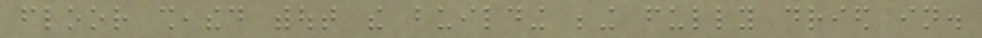floor sheathed without the building being fully dried in.
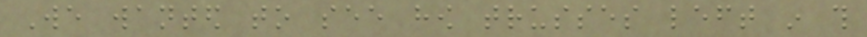We wanted to see how trusses left in this
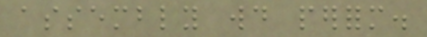assembly would perform.
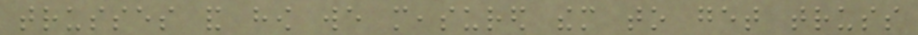trusses and how we measured them to get truss
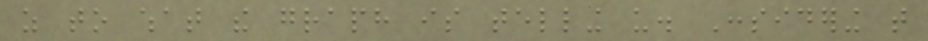as to what the graph is telling us. Considering that
